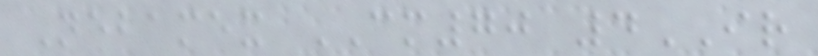Nebamex CM70 4IR
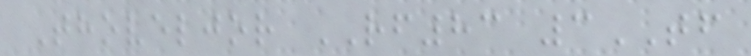Thoveljor RF83 3TF
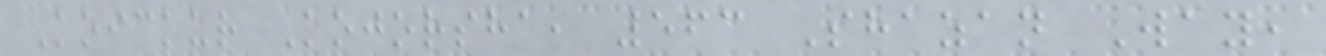Koickur Kojorsha, 563 Shazan Way,
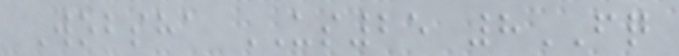Wobsha US25 8FQ
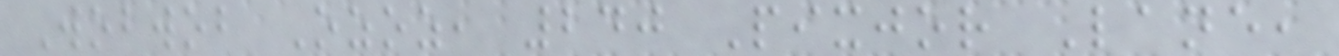Wobwob Ozoz, 240 Pixjor Lane,
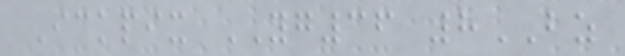Ickpix YG36 8BZ
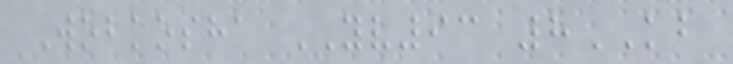Wobkosha YV93 8KB
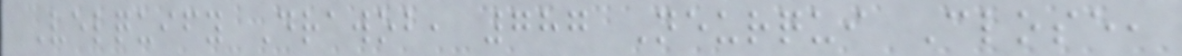Velquify Drawob, 787 Neurqui Close,
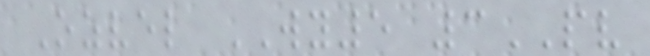Ozvel WY5 3PV
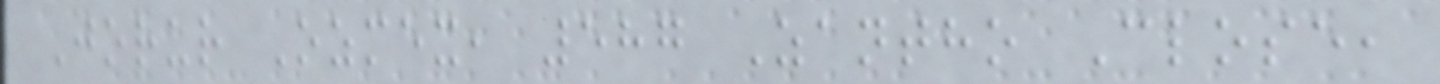Jorur Ozmex, 587 Zantho Close,
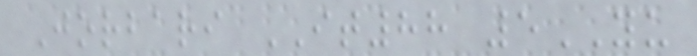Jorbari IT88 5YU
